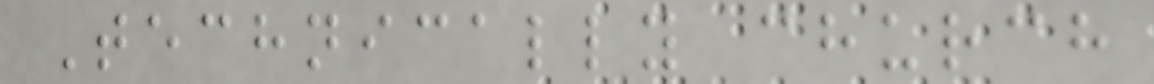Technically church
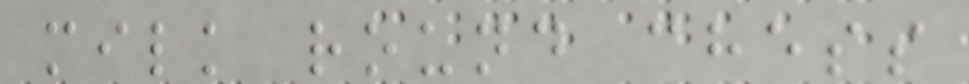milk round chess
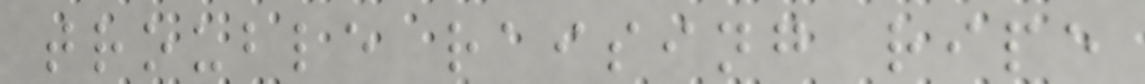trouble raising ripe
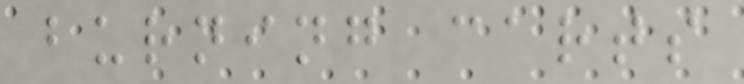burning carts
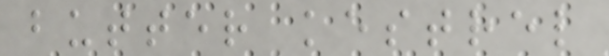butter kestrel
